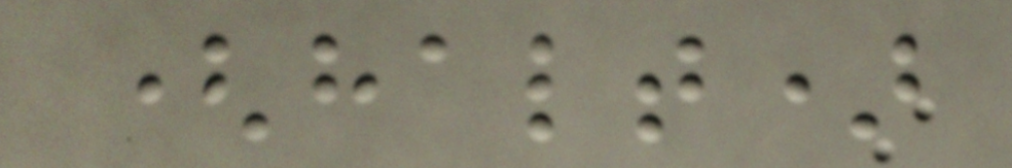(halt)
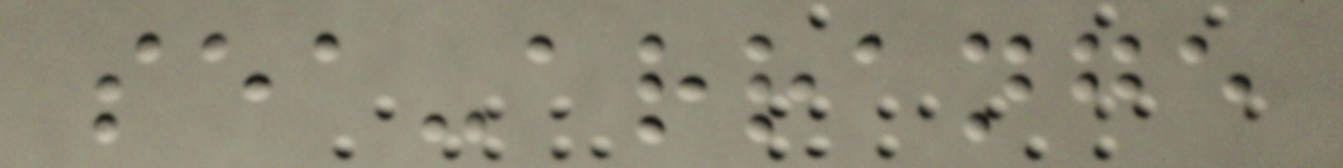sea-arrange
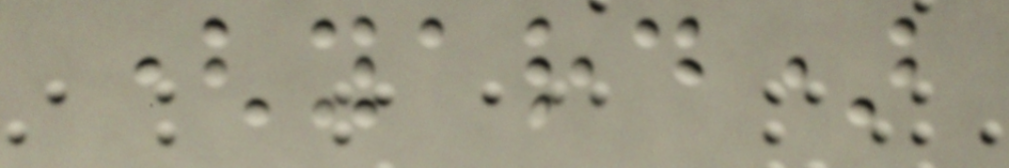(yard)
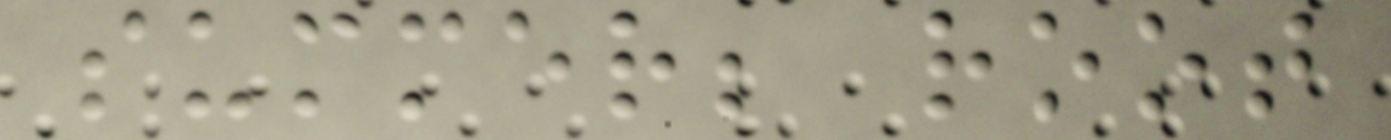summer; root
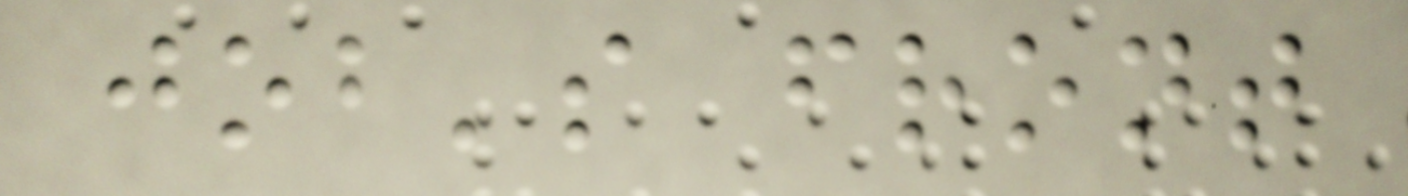job's front
